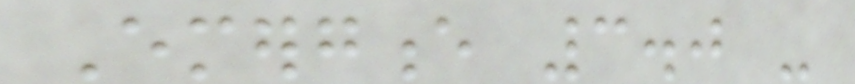Emergence 3.0 -
